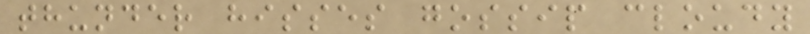thunder hisses gossip cloudy
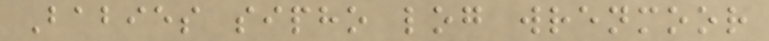Babies sipho log wrenmoor
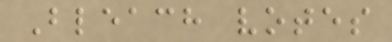Bleach votes
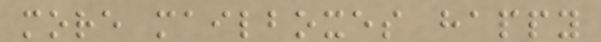more mailboxes happy
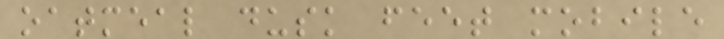oatmeal dusk feet mobile
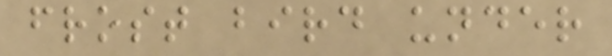frost bird under
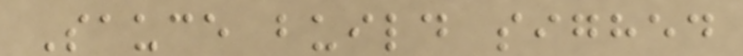Sauce build sighed
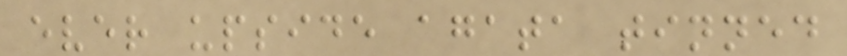ever upside agata tinned
